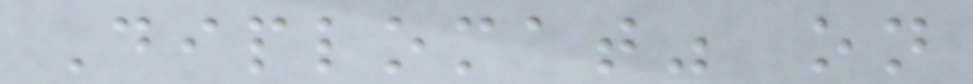Diplomat" on
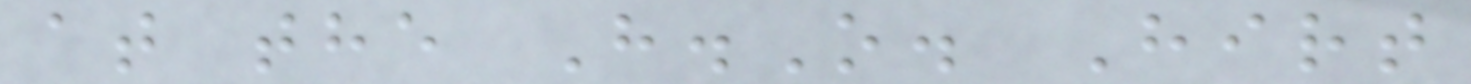at the H.O. Hirt
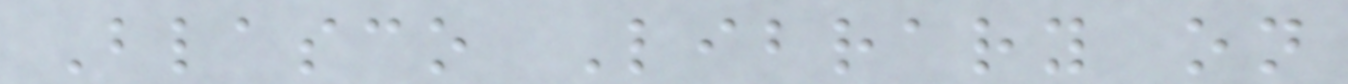Blasco Library on
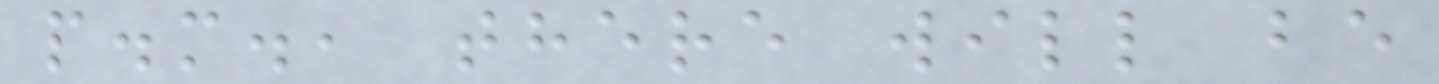p.m., there will be
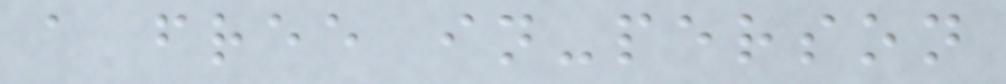a free in-person
